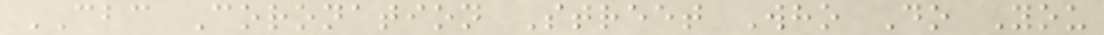CBC Coronation Street Who Do You
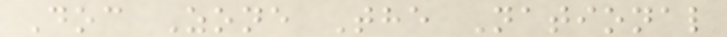Doc Zone The National
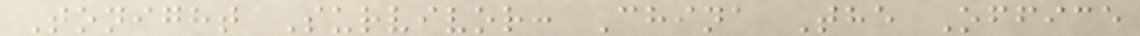Tonight Survivor: China The Office
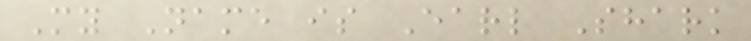My Name is Earl Shark
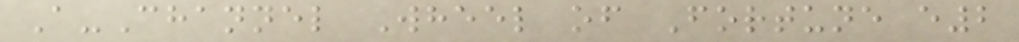A-Channel Wheel of Fortune e2
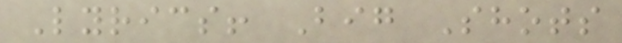Lyrics! Big Shots
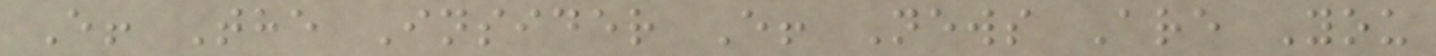E! The Insider E! News Are You
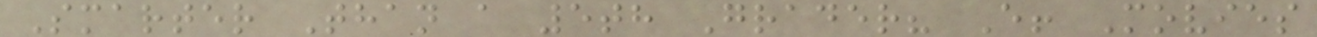Smarter Than a 5th Grader? E! Movies
